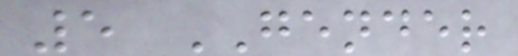5 GENDER
